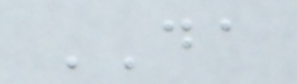DA
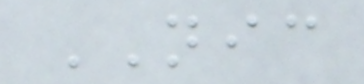NIC
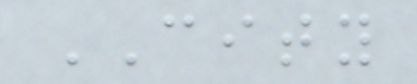CITY
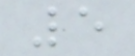5
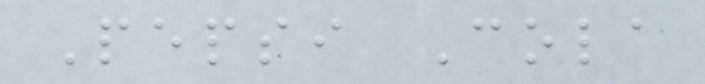Pepsi Cola
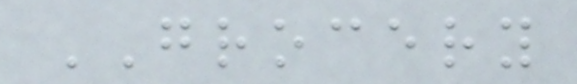GROCERY
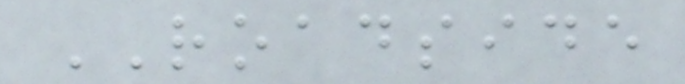ROADSIDE
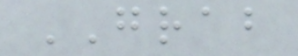GRAB
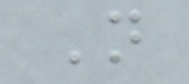N
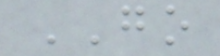GO
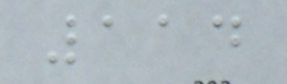114
